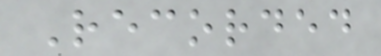Recorded
